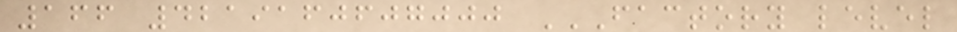166 4219160607000 FACTORY LEVEL
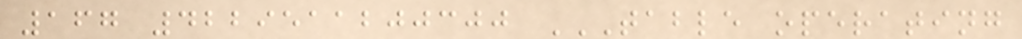167 4229511200300 TABLE OPERATING
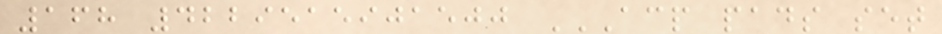168 4229515901500 ACP PADS SET
